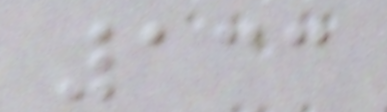133
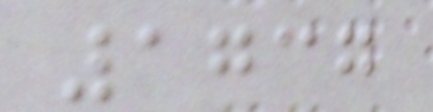1737
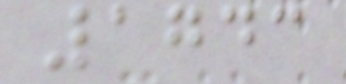1743
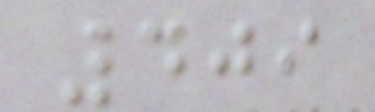409
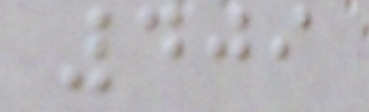409
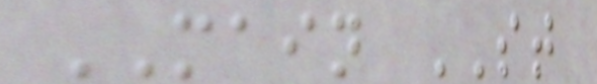MAIN ST
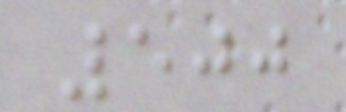500
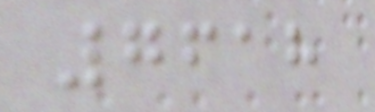7618
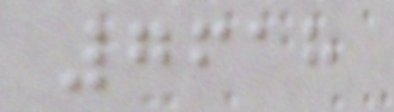7618
